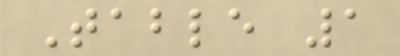Table 1
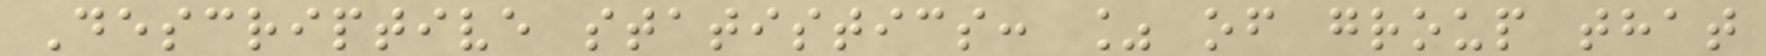Descriptive statistics: % of group that
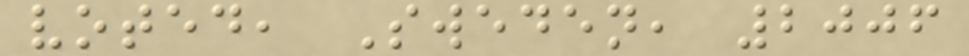voted, Sweden, 2006
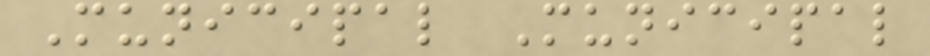Municipal Municipal
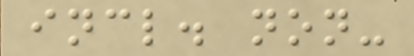incl. non-
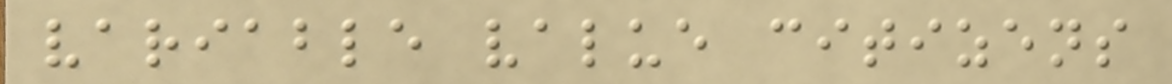variable value citizens
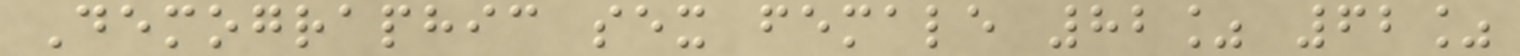Demographic sex female 82% 62%
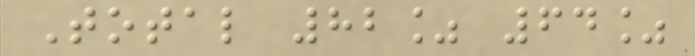Total 82% 64%
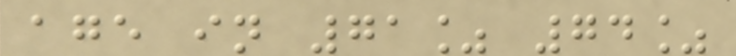age in 71% 74%
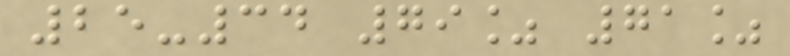25-34 79% 71%
